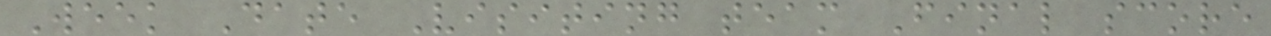Week Date Visiting team Final score
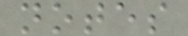notes
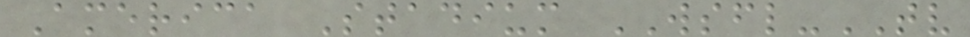America Stadium WSFL-TV
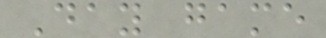Day game
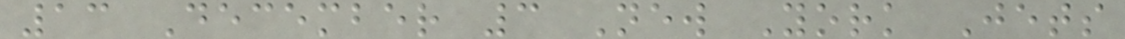13 December 3 New York Jets
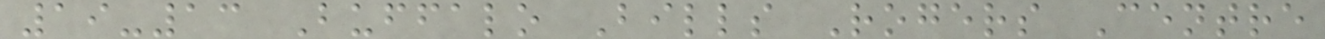19-13 Buffalo Bills Rogers Centre
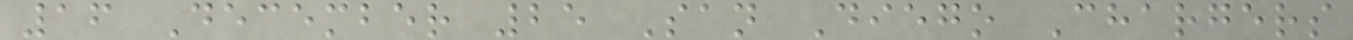16 December 25 San Diego Chargers
